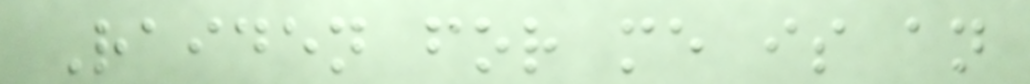Raiden for me is an
